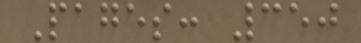Pages: 350
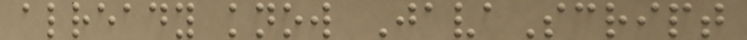already know JavaScript
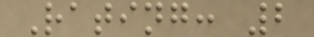Rating: 2
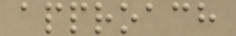approach
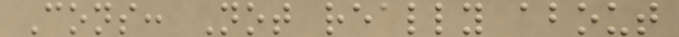Cons: Not really about
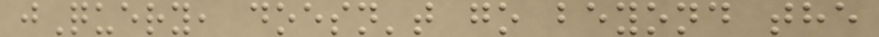jQuery, doesn't go beyond the
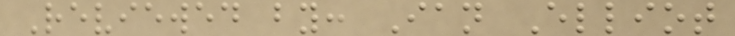Reviewed by: Ian Elliot
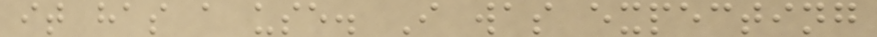it has a use. I was expecting
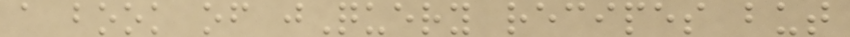a book of jQuery recipes but
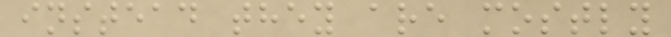instead they are mostly
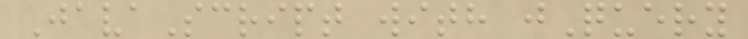JavaScript with jQuery
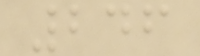246
